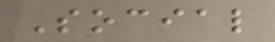Social
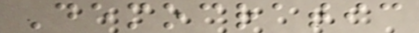Democratic
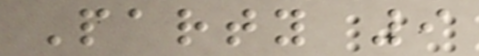Party 9
